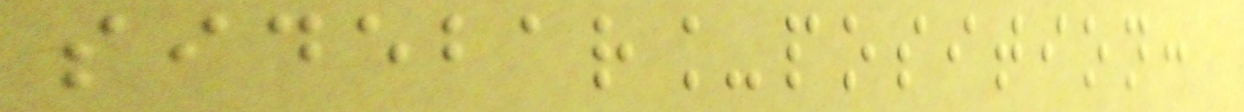sidebar_position:
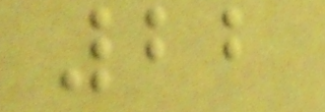22
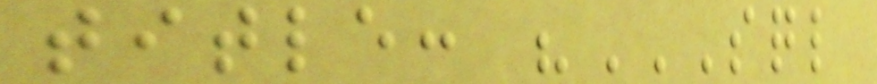title: "SQL
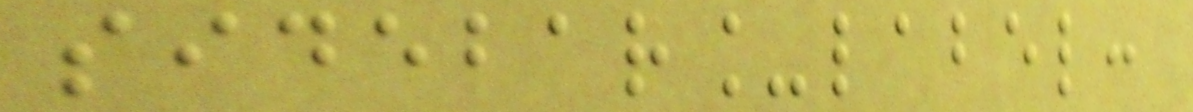sidebar_label:
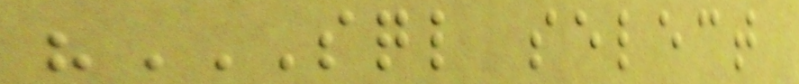"SQL SELECT
